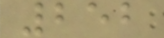252
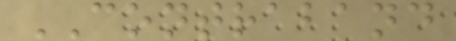CONTRABAND
